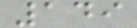149
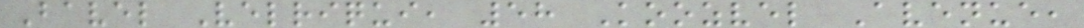Bavel Velriqui, 58 Koozvel Avenue,
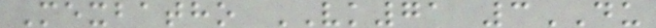Mexbatho VK71 3DU
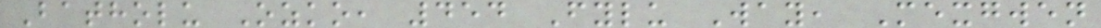Batholu Ozko, 454 Fylu Way, Mexgwen
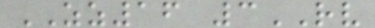ZZ16 3RV
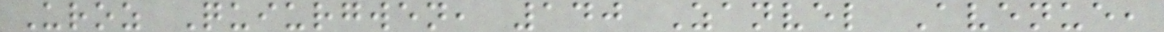Uroz Quiurgwen, 140 Zanvel Avenue,
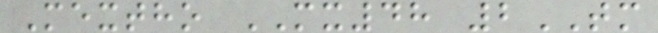Mextho MX48 2TM
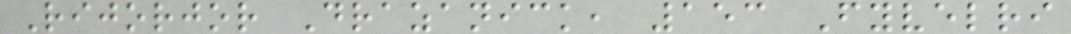Rijorjor Drazanick, 153 Fyvelri
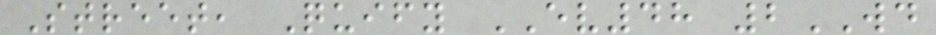Street, Quify EV48 2WD
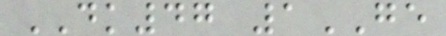DK47 1GE
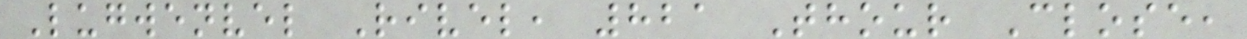Lugwenvel Rivel, 821 Thour Close,
